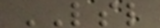LSL
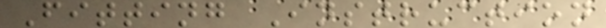Fitting Instruction
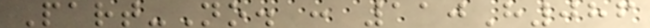Part-No. : 110H086
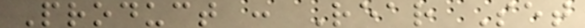Product : Rear Set
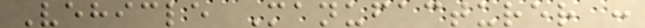Vehicle Manufacturer :
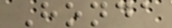Honda
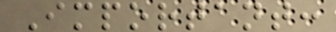Important:
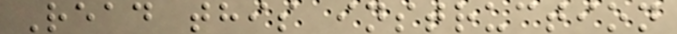Read this instruction
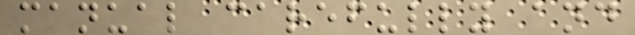manual carefully and
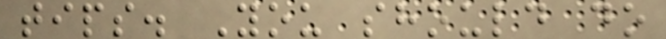tips. You should do
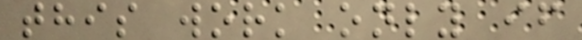this work only if
